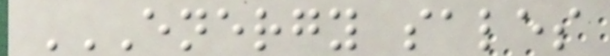ENERGY SALES
